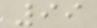99
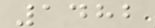1482
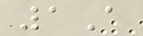1A
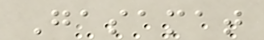Gasamat
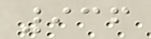936
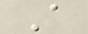A
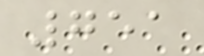751
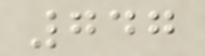747
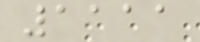1111
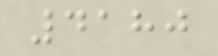4180
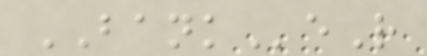BANKeR
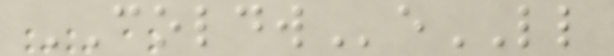COLDWeLL
